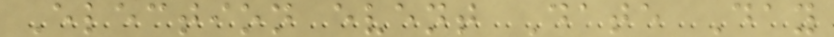Election event Date Day
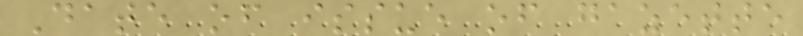Date of issue of gazette
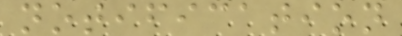notification
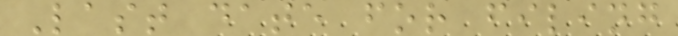Last date for filing
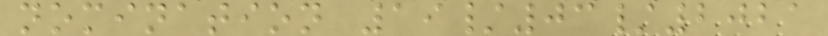nomination 19/03/2021
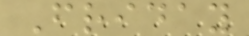Friday
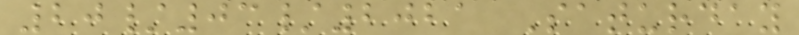20/03/2021 Saturday
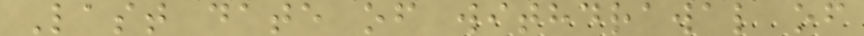Last date of withdrawal of
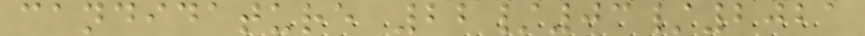candidature 22/03/2021
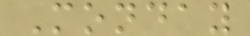Monday
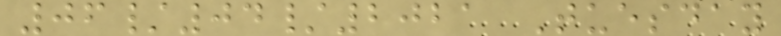06/04/2021 Tuesday
